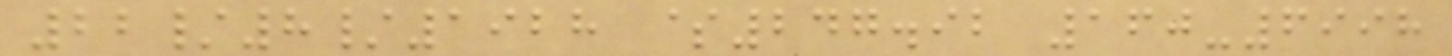22/8/1928 $247.92 160-6998
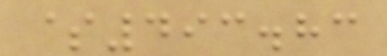$493.83
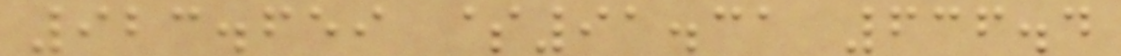923.659 $91.31 636.4
